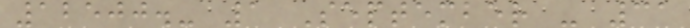12500.- 1 September - 31
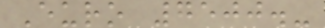Euro 7500.-
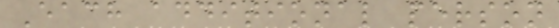Each additional person
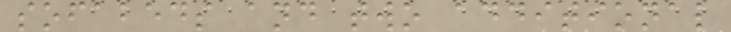sofabeds and two additional
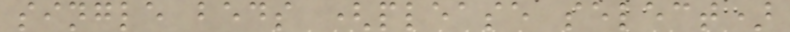single beds (please select)
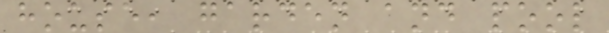house, garden and pool
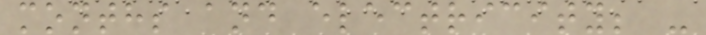months and electricity; -
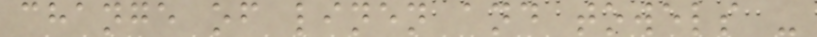change of linen and towels -
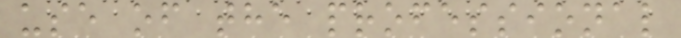use of the professional
